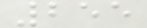255
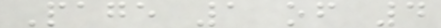Page 1 of 4
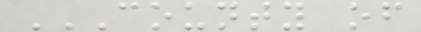COUNTY OF
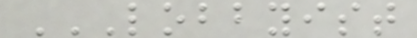LOBBYIST
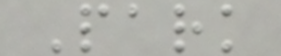Park
